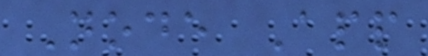Node App
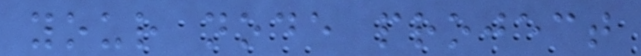your node project
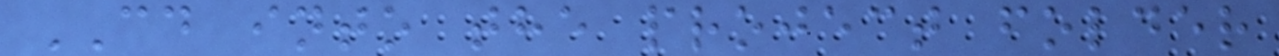CD into the project folder
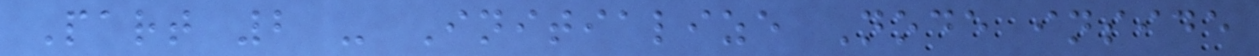Part 2 - Initialize Node inside
